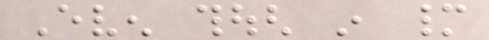Even though in many
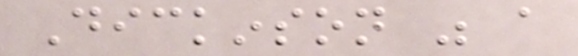Dickinson was a
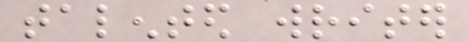talented writer
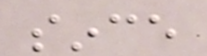since
